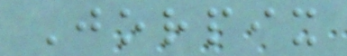Jorpix
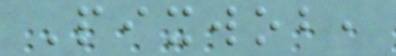Pixwob,
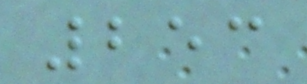253
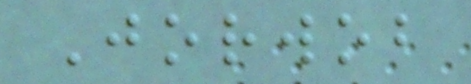Jorwob
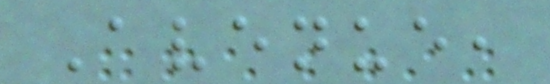Avenue,
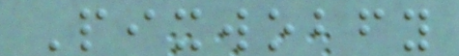Pixwobfy
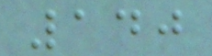140
